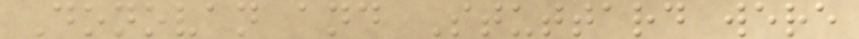Donovan and Stuttard were
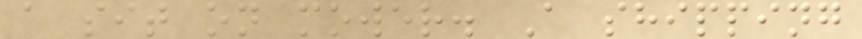a sit on mower. A shipping
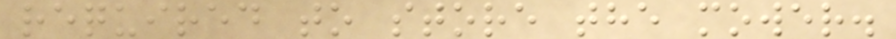required to store the mower.
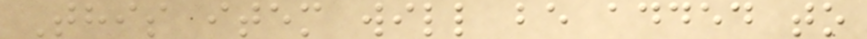This item will be added to
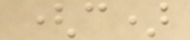(c)
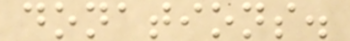donations.
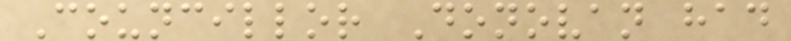Councillor Donovan had
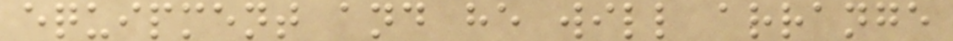equipment and he will arrange
